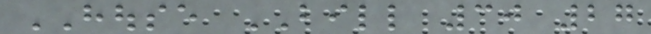HOUSE BILL 30 27
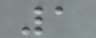1
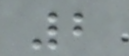2
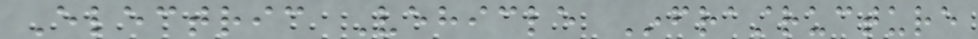Electric Vehicle Infrastructure
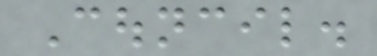Council.
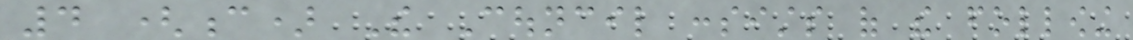4 (c) The Council consists of the following
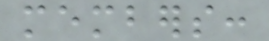members:
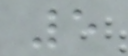5
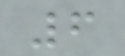6
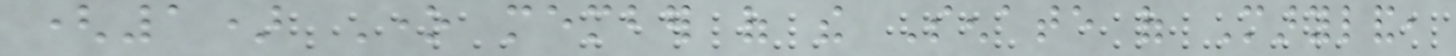(1) One member of the Senate of Maryland,
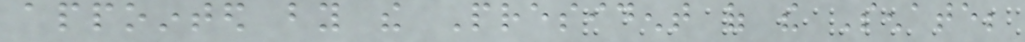appointed by the President of the Senate;
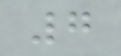7
